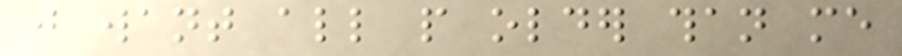just want all people older than me
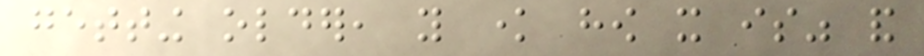getting older, you know how it is" and
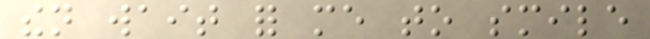then wait for me to smile
